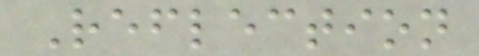Reflection
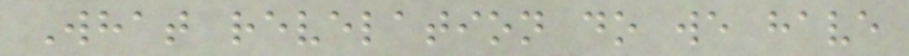What revelation do we have
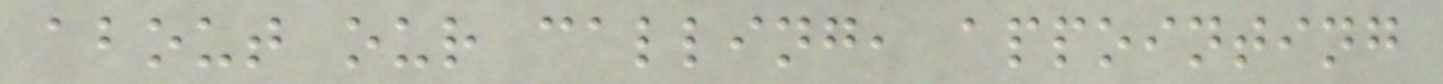about our calling, appointing
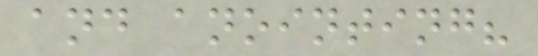and anointing?
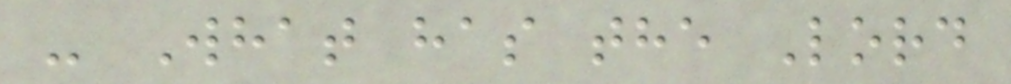- What has the Lord
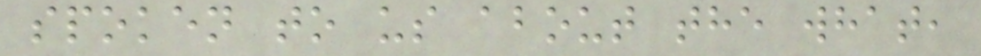spoken to us about the what,
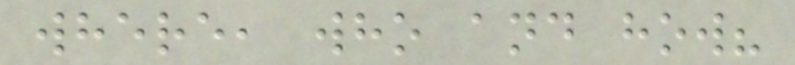where, who and how?
